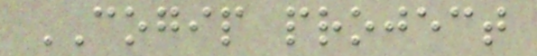COGIP project
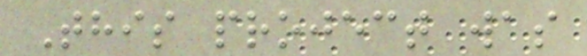This project was
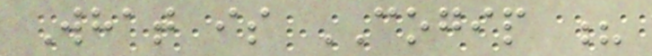What is COGIP ?
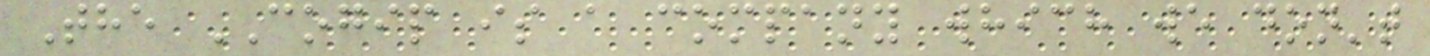The COGIP is a company which we don't
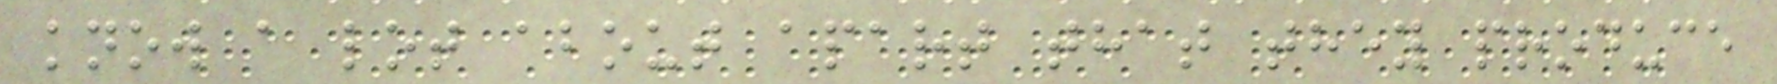know a lot about apart that they produce
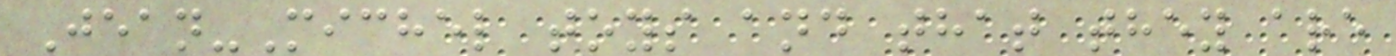Jean-Michel toys and that they are
